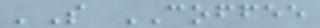'S COFFEE
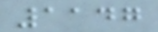1147
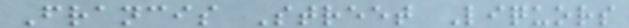Francis Street Liquors
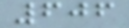606
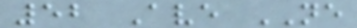52 Ave NE
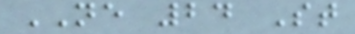NE 24 St
